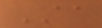AA
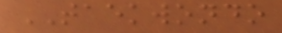TAEKWONDO
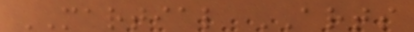MARTIAL ARTS
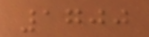1700
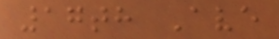17th Ave
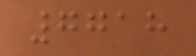7718
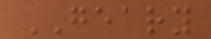GEARY
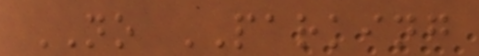NO PARKING
